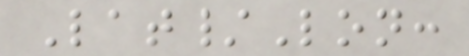Lat/Lon:
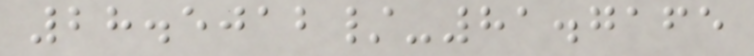28.5012/-81.7165
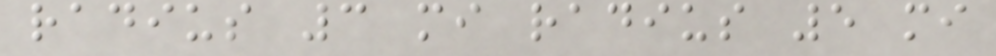radius 3 mi radius 5 mi
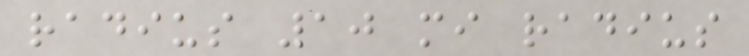radius 10 mi radius
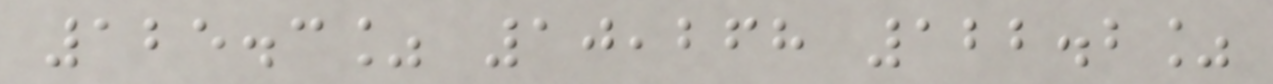125.3% 10,268 122.2%
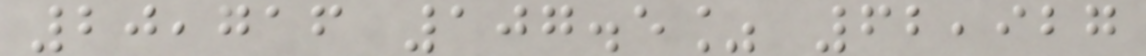20,716 107.5% 62,927
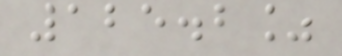125.2%
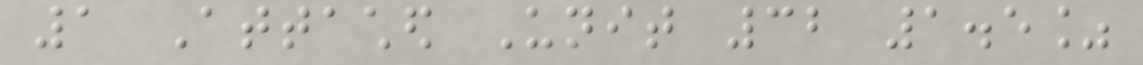1 Attached Unit 32 1.5%
